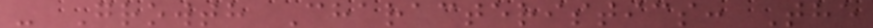- Growth Characteristics: The
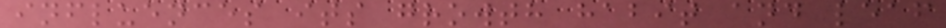influences its growth habit and leaf
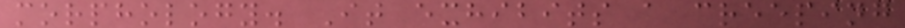morphology. It exhibits a creeping
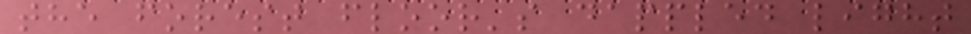the forest floor's dappled light
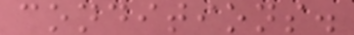conditions.
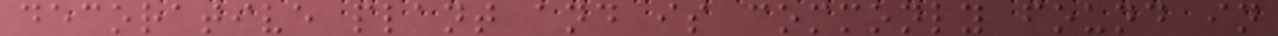decorative plant and is commonly found in
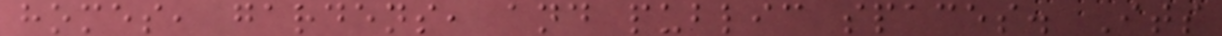homes, gardens, and public spaces. Its
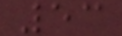53
